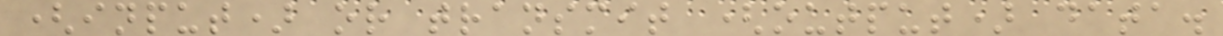(input) or transmit (output) data.
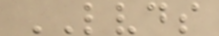LVDS
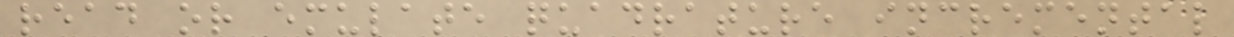read or emulate quadrature incremental
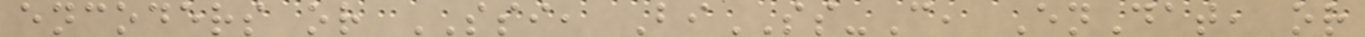encoders or SSI, BiSS-C, EnDat, or
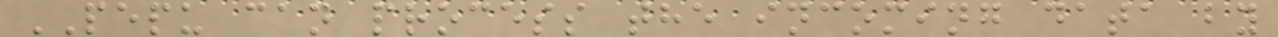PEPU can process the incoming data by
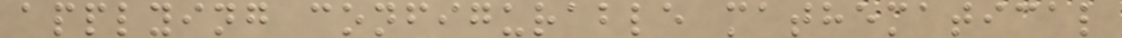applying configurable mathematical
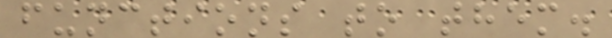functions to them.
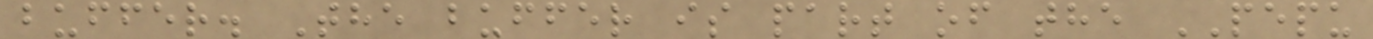buffer. The buffer is part of the PEPU
